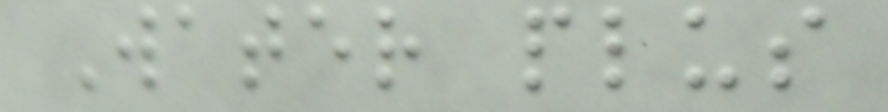Water plus
